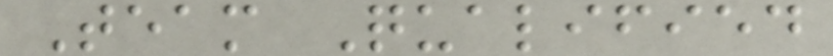Team Qualified
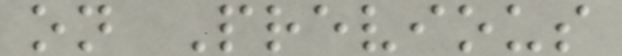on Previous
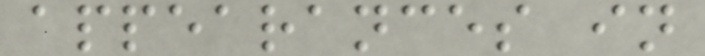appearances in
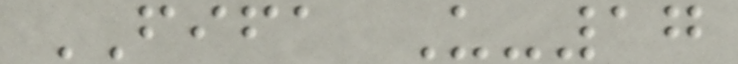FIFA U-17
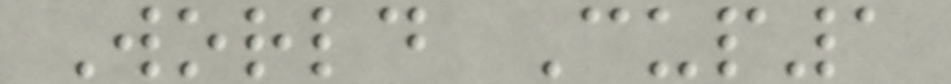World Cup1
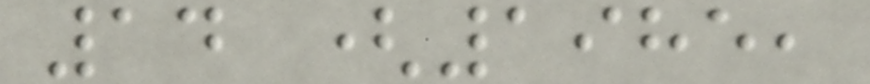14 (1985,
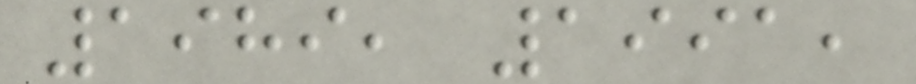1989, 1991,
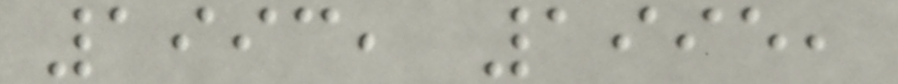1993, 1995,
